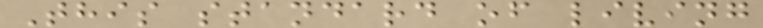This standard of living
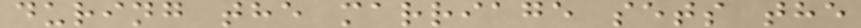during the marriage sets the
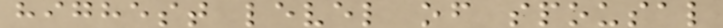highest level of spousal
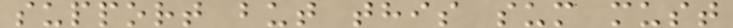support but this sum must
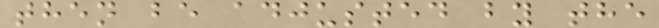then be adjusted by the
